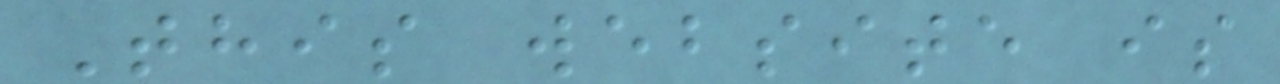This website is
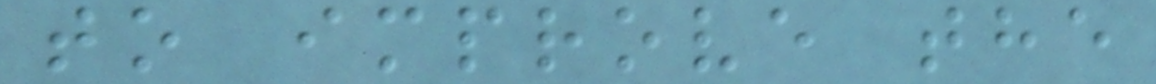to improve the
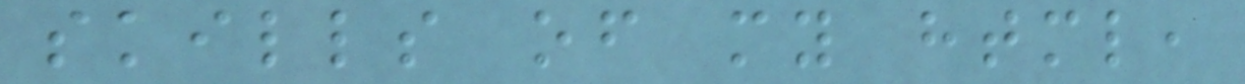skills of my html,
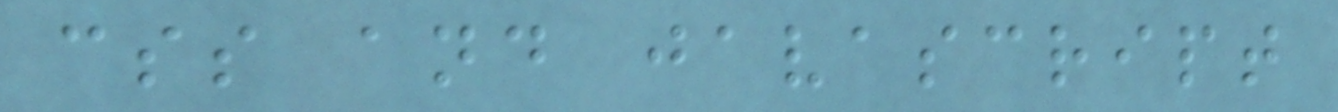css and javascript
